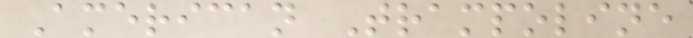American Trampoline
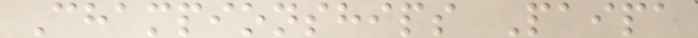Championships Paipa
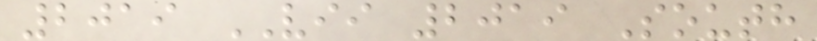2019 VII 2019 South
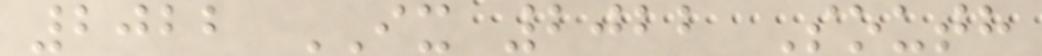2022 IX 2022 South
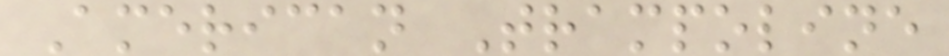American Trampoline
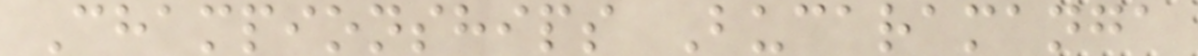Championships Bucaramanga
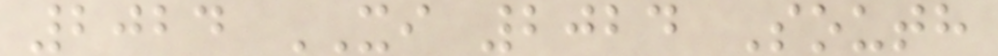2024 XI 2024 South
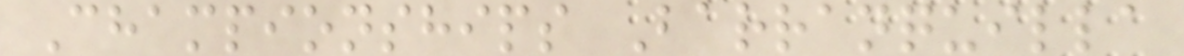Championships Barranquilla
